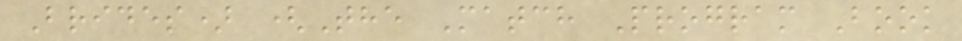Brides) (The Match Program Book
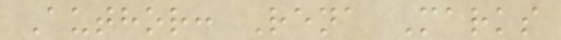Author: Rena Marks
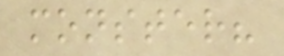monster?
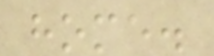home.
